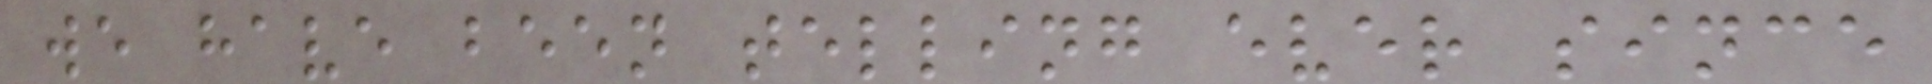we have been telling ever since
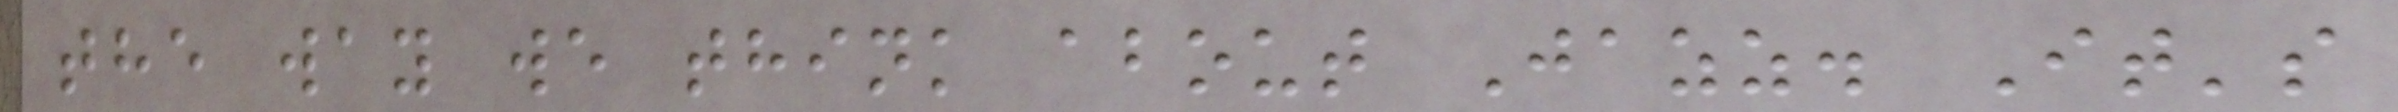the way we think about Jazz. It's
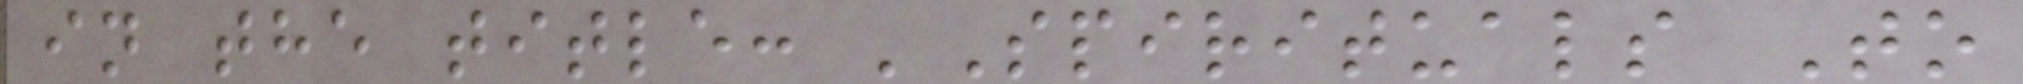in the title: 'Spirituals To
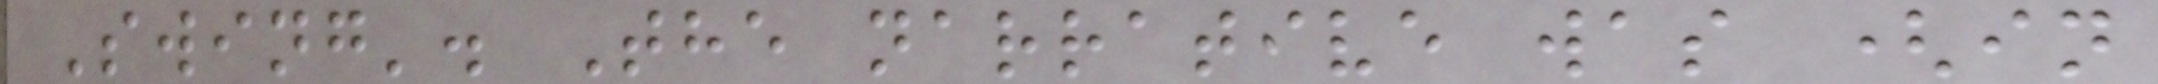Swing'. The narrative was (in
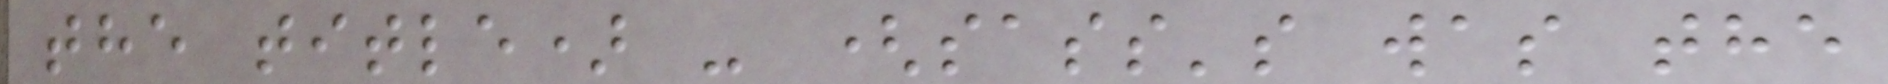the title) - (sass's was the
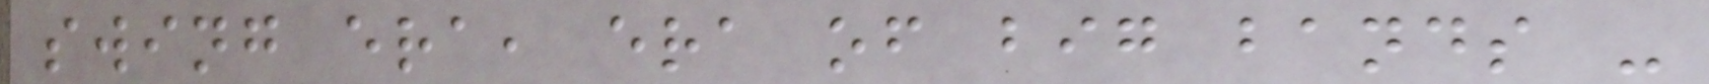swing era, era of big bands -
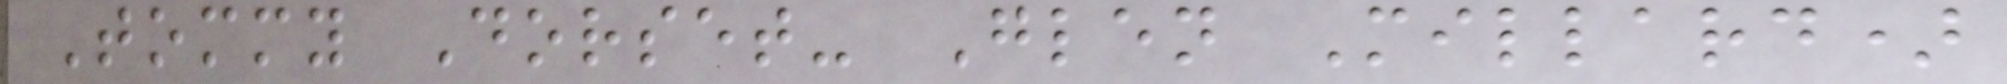Tommy Dorset- Glen Millard)
